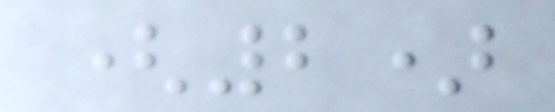(2)
